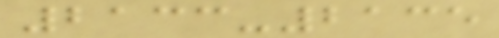2133-2135
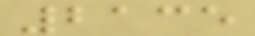2135
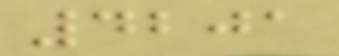4201
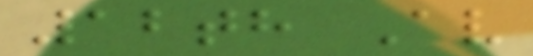12th Av
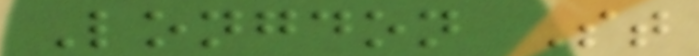Longdon St
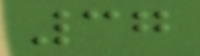37
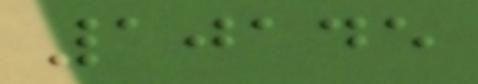10145
